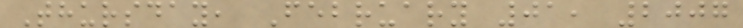Thursday, February 01, 2007
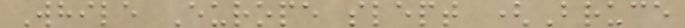While Europe slept (Bruce
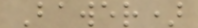Bawer)
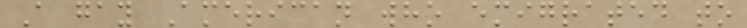A gay American who emigrated to
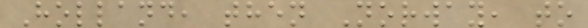Holland, then Norway, to
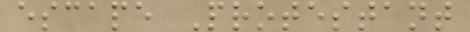escape Protestant
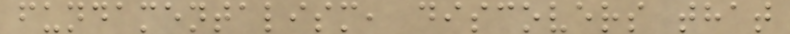fundamentalism, discovers that
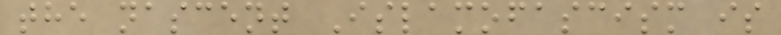the nascent Islamofascism is
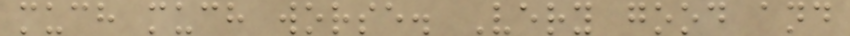much much worse. Very good and
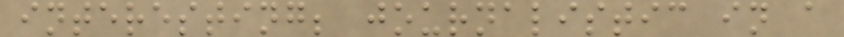interesting; journalistic in a
